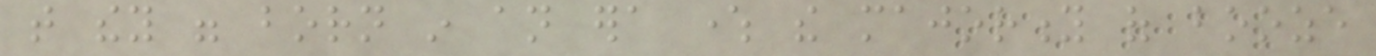that they were born in an era where the majority of booze
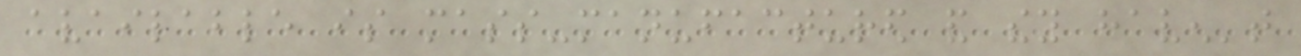available is mass-manufactured and they haven't
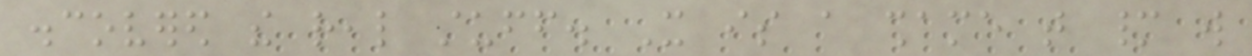discovered the real stuff. It is a shame that many will
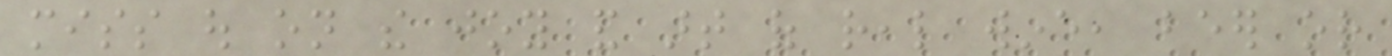miss out on the joy and art of real wine, beer or
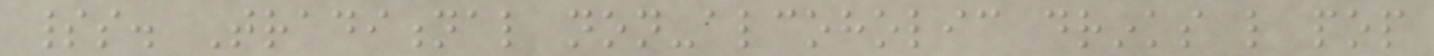spirits. Traditional non-alcoholic drinks like pop
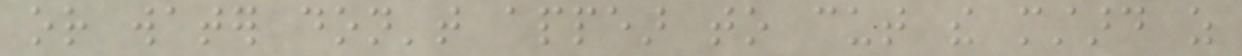or water don't appear to cut the mustard as
